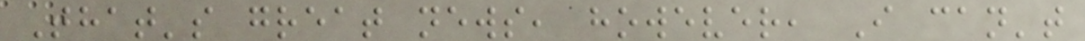That's great news, however, I can't
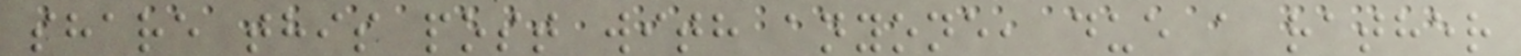share this post with anyone, due a rather
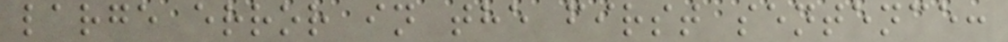large error in the first sentence:
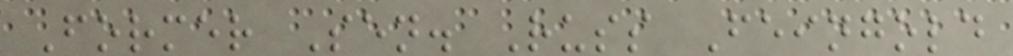Former Sen. Russ Feingold
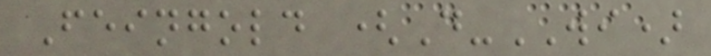Feingold (D-WI)
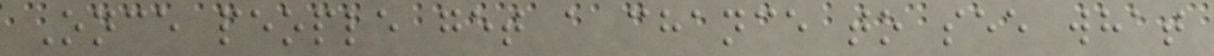Once people get a chance to see what
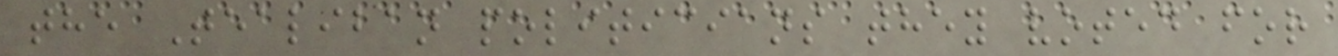the Tealiban politicians they voted for
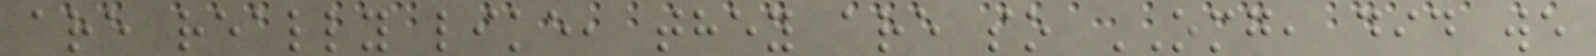are really like, they are so OMG, did we
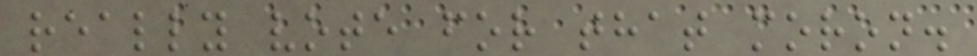really vote for that moron.
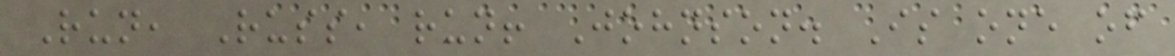Run, Russ, run! Johnson. Is one of
